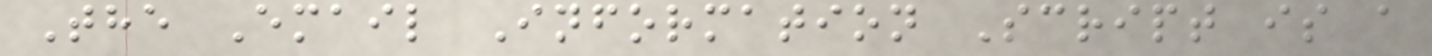The Email Information Script is a
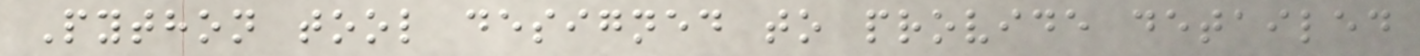Python tool designed to provide detailed
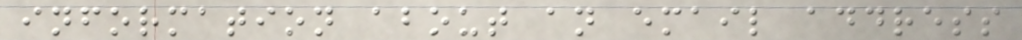information about an email address
